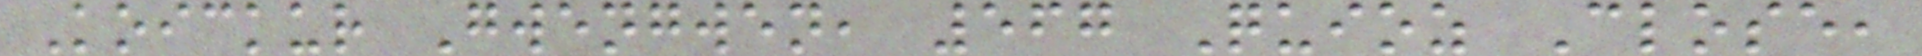Koickur Gwengwen, 567 Quioz Close,
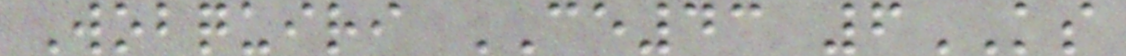Wobquiri CE43 6KS
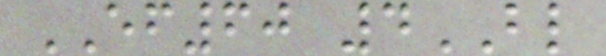EF60 4BL
